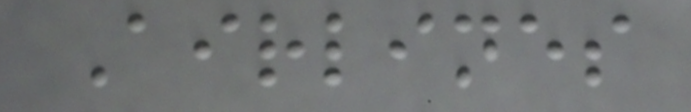Airlines
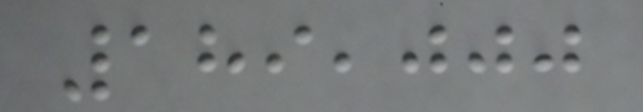189,000
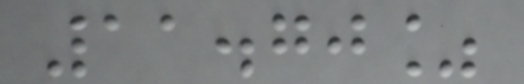11.70%
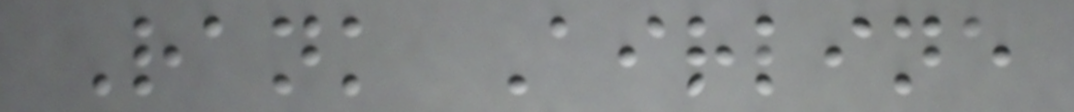Rank Airline
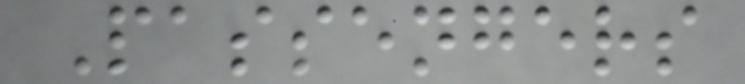Passengers
